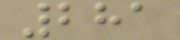281
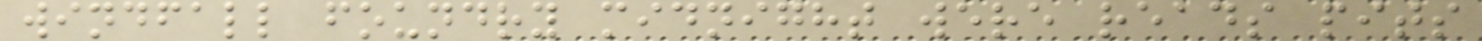windfall foundry midnight were reads pits
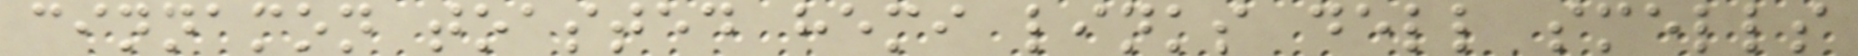cinnamon toasted hemi links dell smells
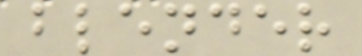blender
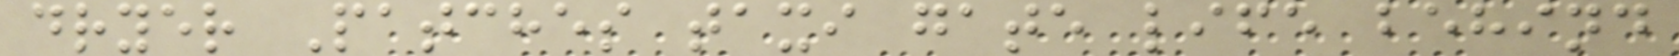dryer Patches taxi gate life behind
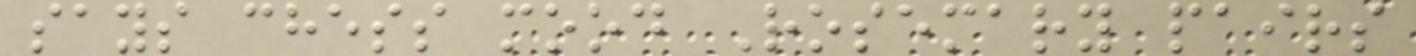says chess mood Rosemary pairs
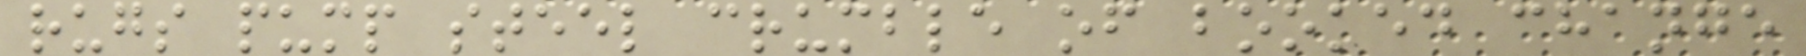rugs pump steel crumble of booked change
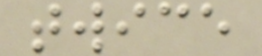twice
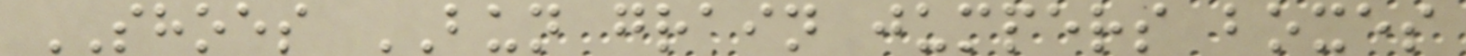SHOES BUN grain jumpers boxes
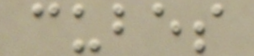cubes
